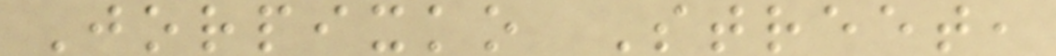Jorpixko Street,
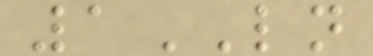1LN
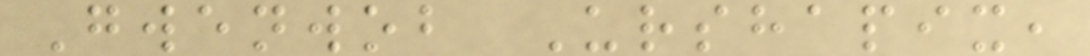Gwenwob Urshapix,
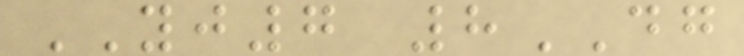YJ7 8DG
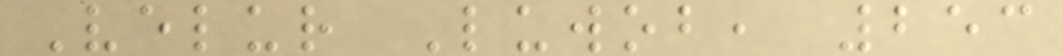Velur Luwob, 253
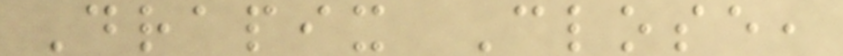Drapix Close,
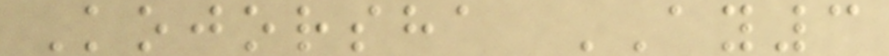Kojorsha AY3
